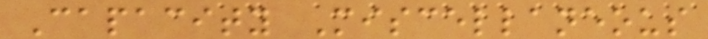Capacity Miscellaneous
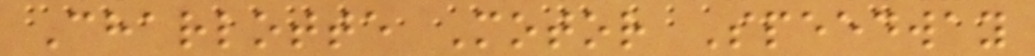Charlotte Motor Speedway
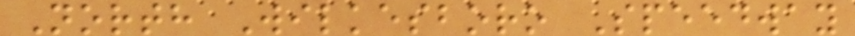North Wilkesboro Speedway
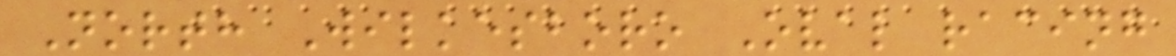North Wilkesboro Oval racing
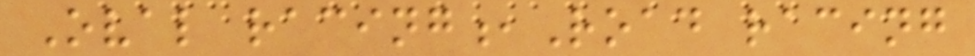Oval racing,Road racing
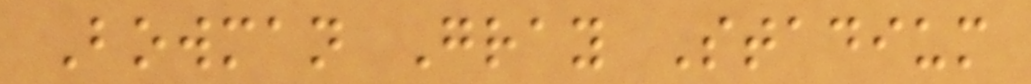Bowman Gray Stadium
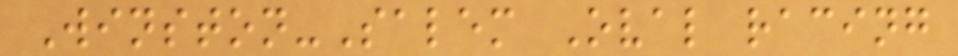Winston-Salem Oval racing
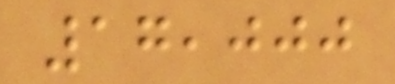17,000
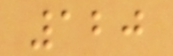120
